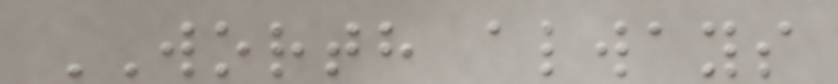WORTH always
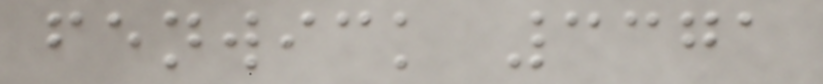fenwick 3371
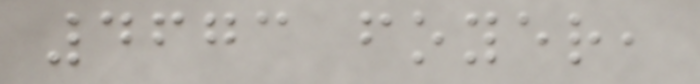4673 foyer,
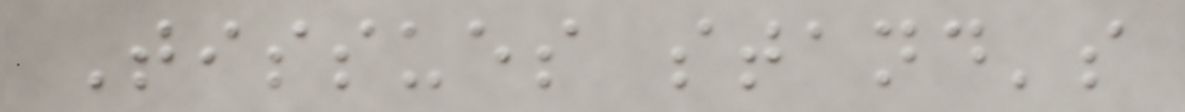Tissues stand's
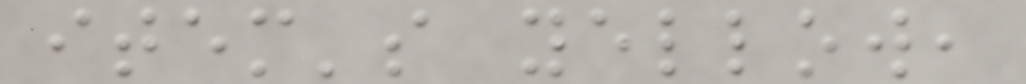item's yellow,
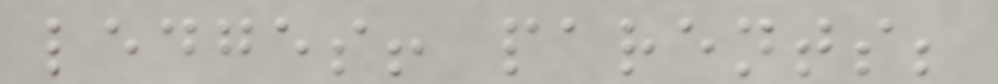ledges! parents;
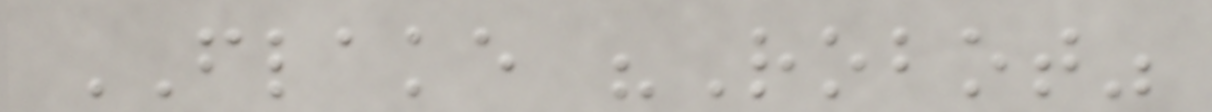FLAKE "Robot"
